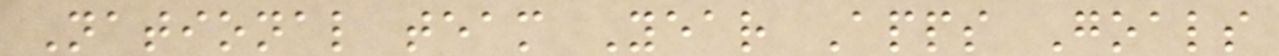National team Year Apps Goals
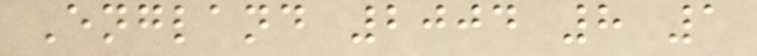England 2004 8 1
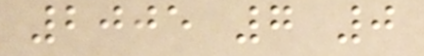2005 7 0
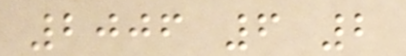2006 6 2
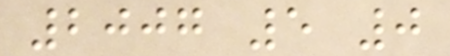2007 5 0
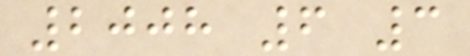2008 6 3
